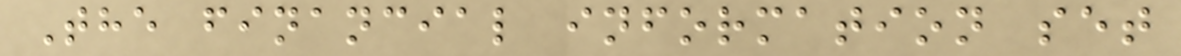The financial information set
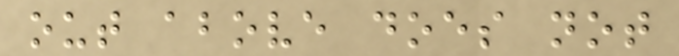out above does not
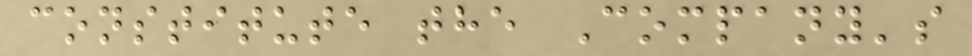constitute the Company's
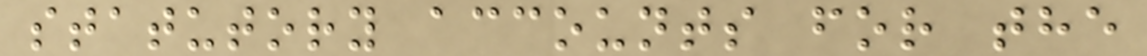statutory accounts for the
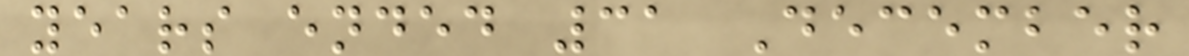years ended 31 December
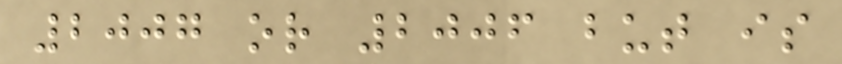2007 or 2006 but is
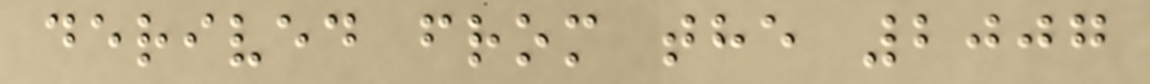derived from the 2007
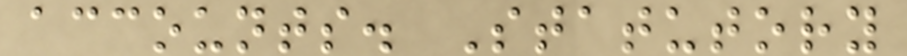accounts. Statutory
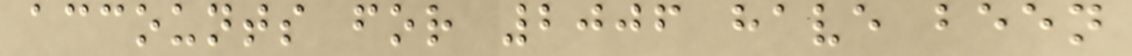accounts for 2006 have been
